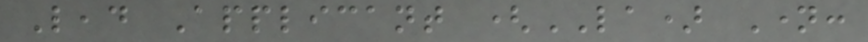Lead Applicant (LA) Name:
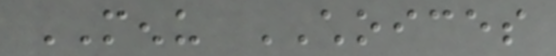MENU CHOICES
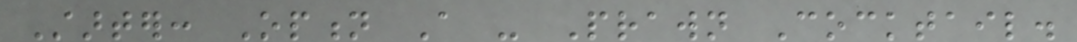Starter: Option A - Prawn Cocktail.
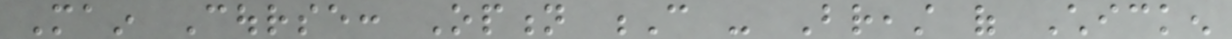Main Course: Option C - Breast of Chicken
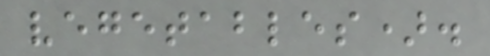vegetables).
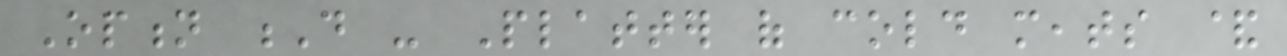Option D - Platter of cold meats &
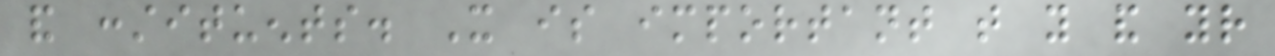and constituents. It is important that you and your
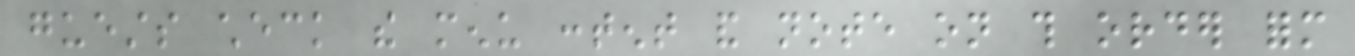guests check the menu content and note on this order form
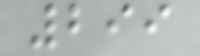299
